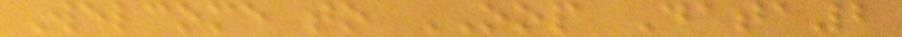Welcome to OOP Data2
